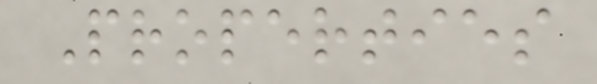Properties
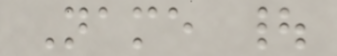Name |
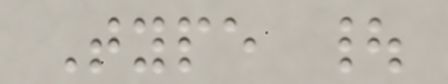Type |
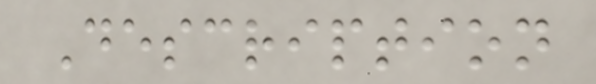Description
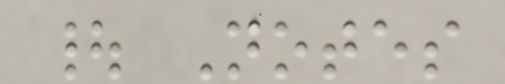| Notes
